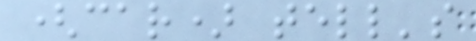(car) tell's
